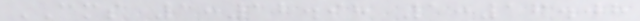CMS 1:12.98 1:16.08
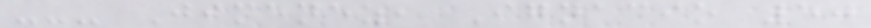--- Jimenez, Ignacio 50
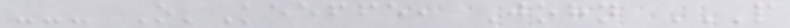--- O'Keeffe, John P
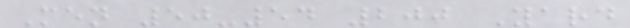Men 50-54 200 Yard
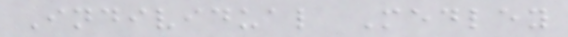Individual Medley
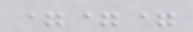===
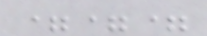===
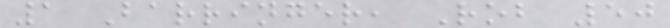1 Barringer, Rob 50
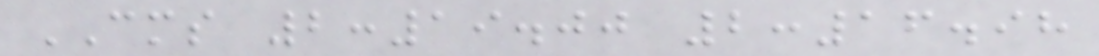CMS 2:19.00 2:16.98
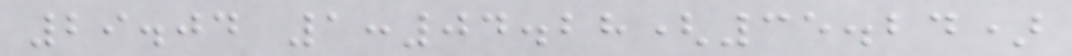29.04 1:04.28(35.24)
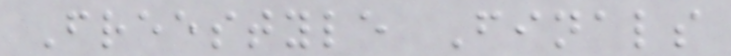Freestyle Finals
